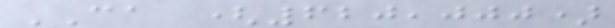CA (620,000)
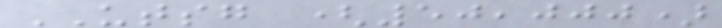UTSG (50,000)
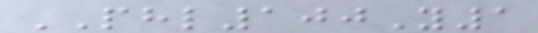PHL100Y1
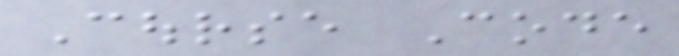Course Code
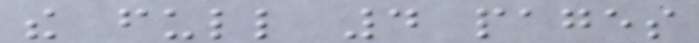the full 4 pages
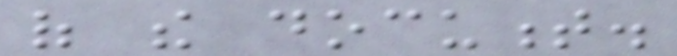of the document.
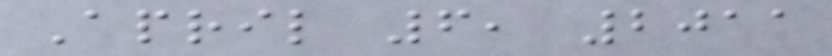April 6, 2011
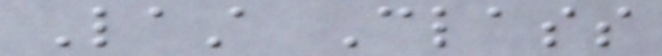Last Class
